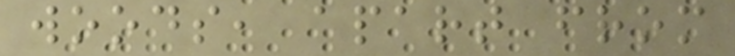woods, apart from
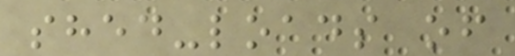shed-loads of
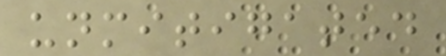unmitigated
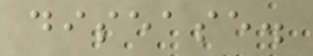disease.
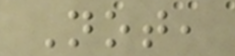Not,
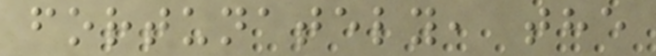fortunately, the
